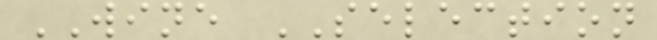WINE SELECTION
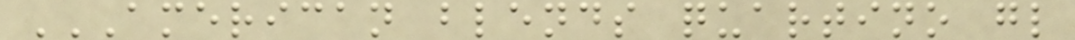AMERICAN BLENDS QUARTINO GL
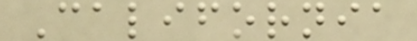California
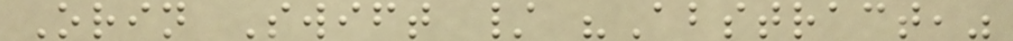Orin Swift / "Abstract,"
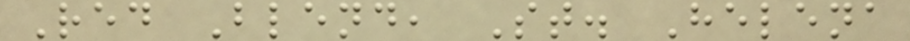Red Blend, St. Helena
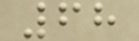68
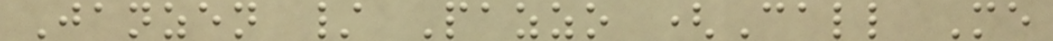Janzen / Pazzo (Call Me
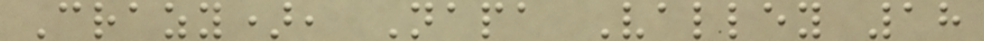Crazy), Napa Valley 18
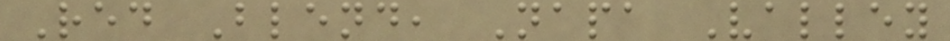Red Blend, Napa Valley
